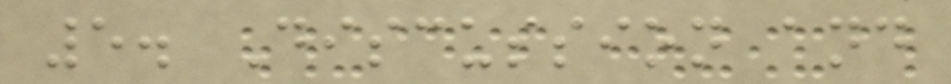5. Discussion and
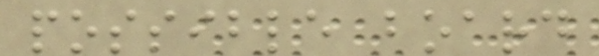possible board
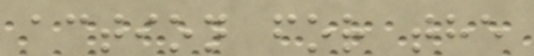action for the
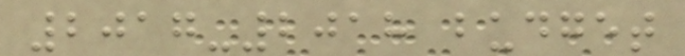2017-2018 budget
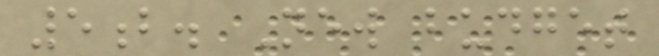5b. New budget
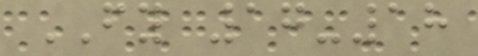FY 17-18
